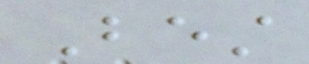Best
